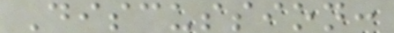Discussion:
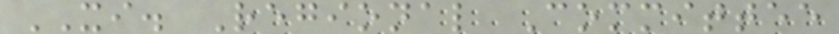XI. Regional Committee
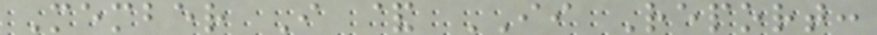Member I & II Report:
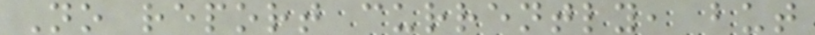No report currently, but
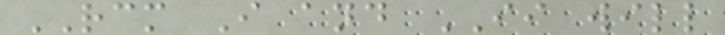RCM I and II will
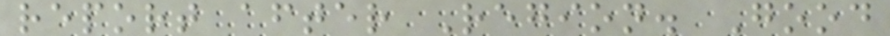report after Region. Good
